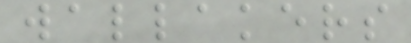wallakers
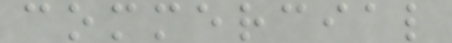commercial
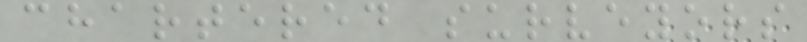chartered surveyors
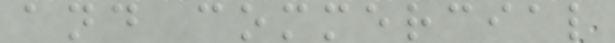and commercial
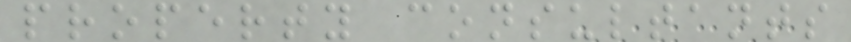property consultants
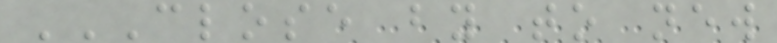CLOSE BY TO NEW
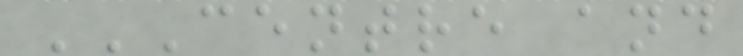CENTRE AND
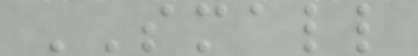SMALL
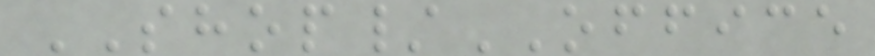SHOP/OFFICE
